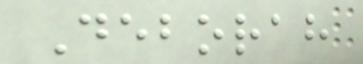Deborah
